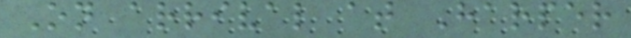On arrival at Harper
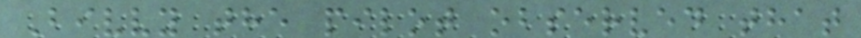Bivvy the pilot observed that
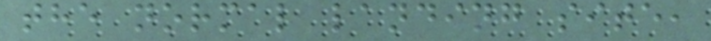the normal landing site,
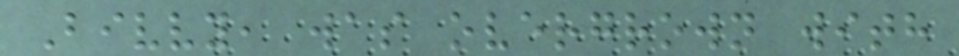Bivvy, was overgrown with
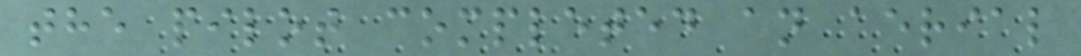the pilot completed an aerial
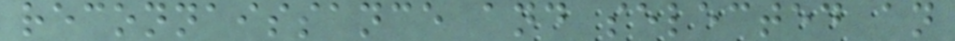reconnaissance and selected an
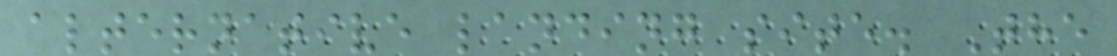alternative landing site. The
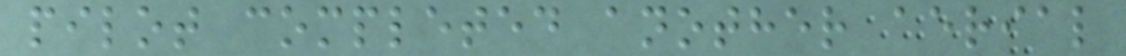pilot completed another aerial
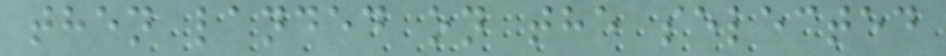then landed on the selected
